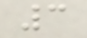3
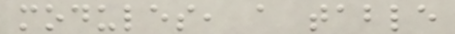modules, a table
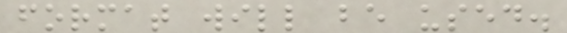format will be used.
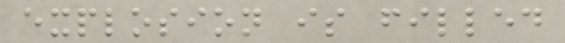explosion is filled
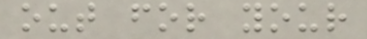out for your
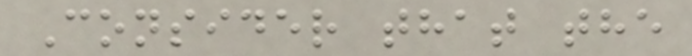Consider that the
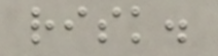risk.
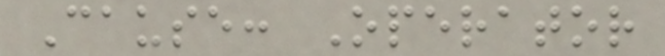Cause: Operator
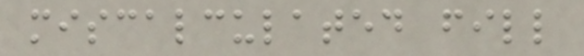miscalculated fill
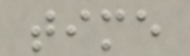time
